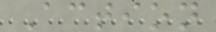Action
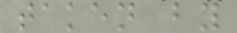taken by
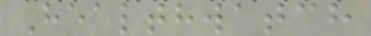Healthwatch
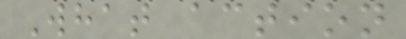What action
